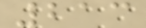213
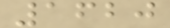1620
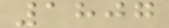1807
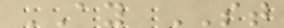AY ST
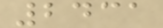2431
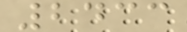2433
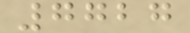7727
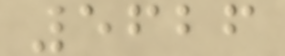5626
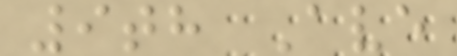9th Ave
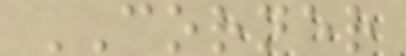CORNER
